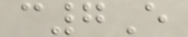c7E
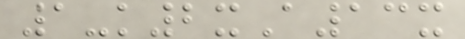1-k2xA13x
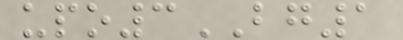upo3BG1
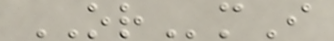ORmI
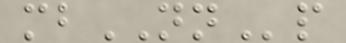mbNNp
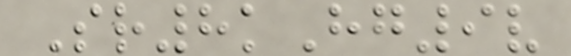Sr8kHg9v
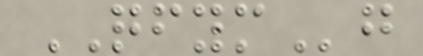QFYMg
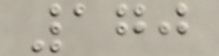170
